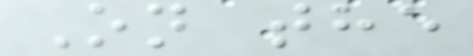On the
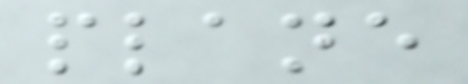plane
